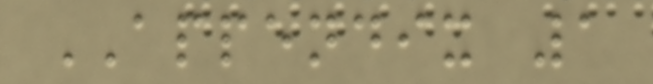APPENDIX 1
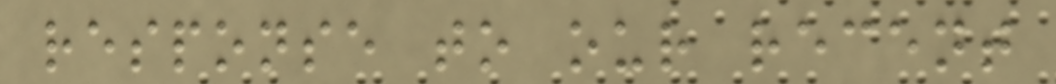response to our recent
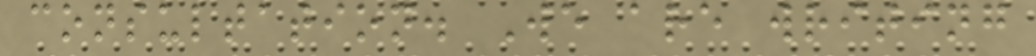consultation. We are writing
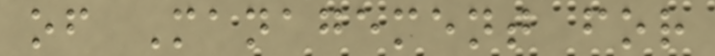of Management for
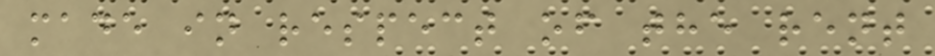made in respect of the rent
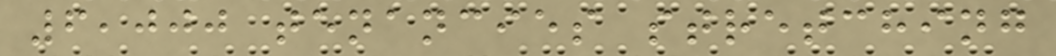6,000 tenancies stretching
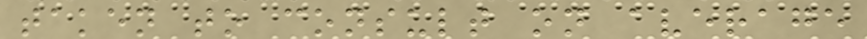taken to consult on average
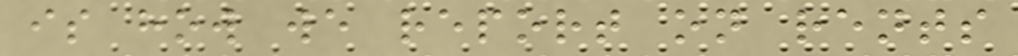is how we report on rents
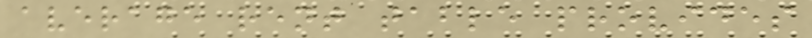average rent table provides
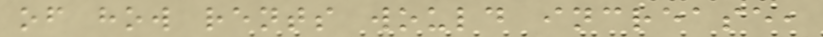of how rents would increase,
